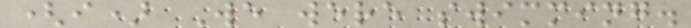(i) We were swimming.
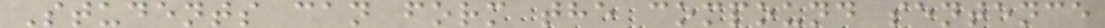Students can form the compound sentence
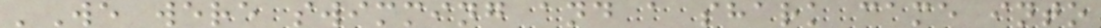'We were swimming and a shark came into
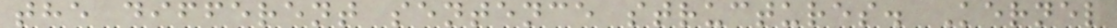the different sentence structures. Kernel
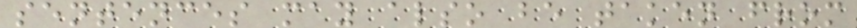sentences may also be taken from
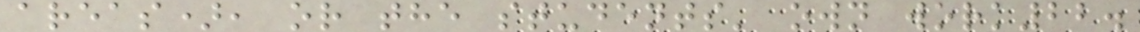areas), or the students' own work22.
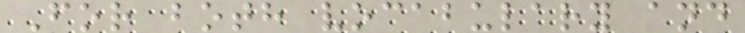For both vocabulary and
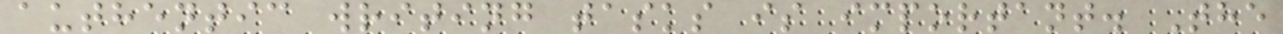authentic writing tasks is important. The
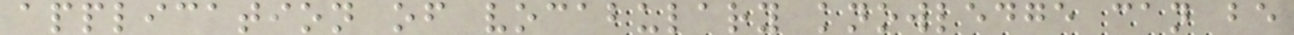application of vocabulary knowledge can be
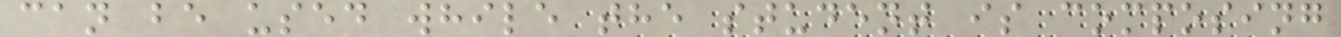can be used while the student is composing
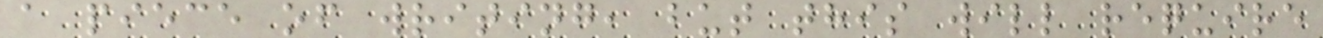a piece of writing, but this will require
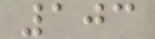103
